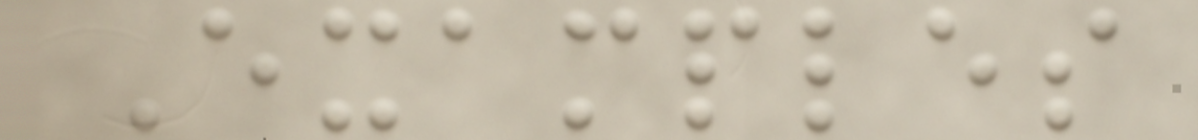Examples
